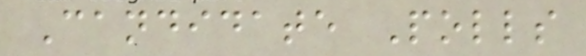Candidate Polls
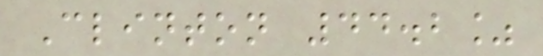Clinton 44.2%
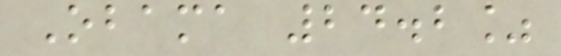Obama 24.2%
